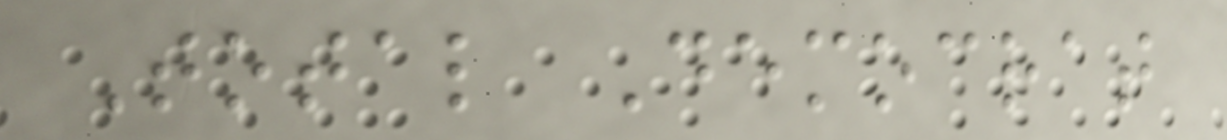Total Democrat
